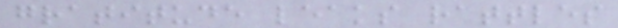gratitude leaks rattles
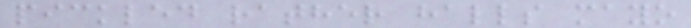pickled rather halls mayo
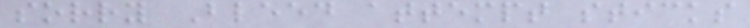sorry Bleed attempt sticks
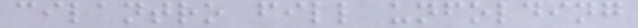cilantro fill unfolding
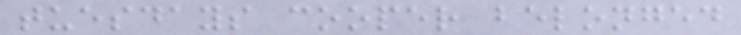tuesdays cooper belonged
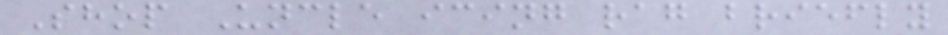Shop Uncle icing rag briefly
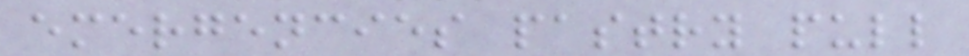emergencies pastry pull
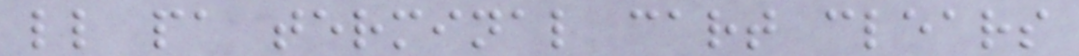ll pa terminal cart clears
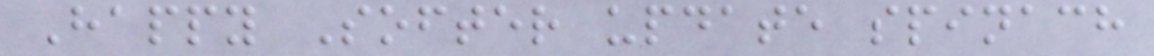Happy Softer update spinach
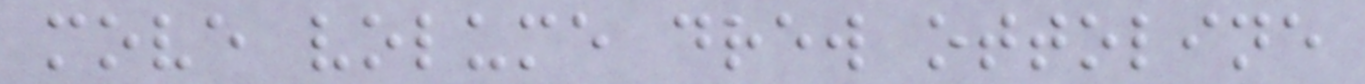move volume drew ottoline
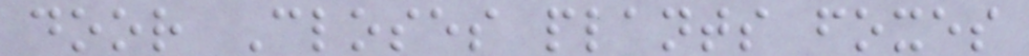door Closes plants foxes
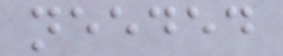needed
